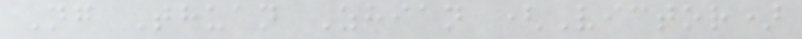Ng Thuan Zhian (Victor)
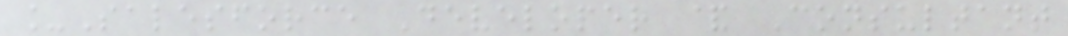_Salesforce Developer & Consultant
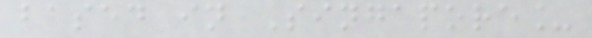based in Singapore_
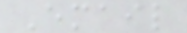Email
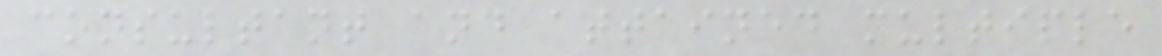consultant and attained multiple
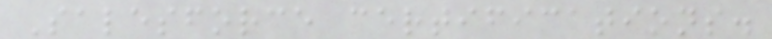Salesforce certifications.
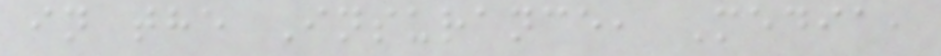in the Insurance, Media,
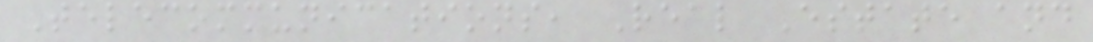Telecommunications, Real Estate and
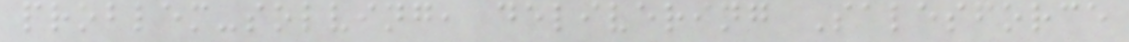problem-solving, delivering Salesforce
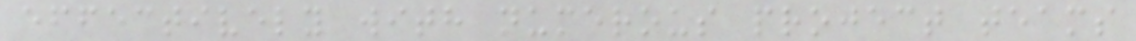effectively with numerous project teams
